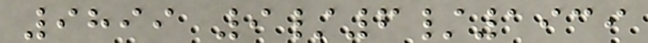9899 9/6/1939
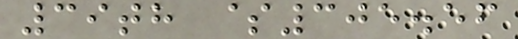39th $305.56
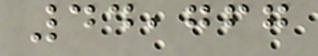44,767
